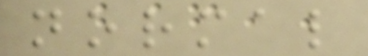normal
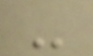-
